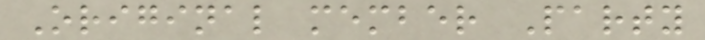Original member Party
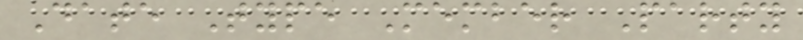Date Type Member Party
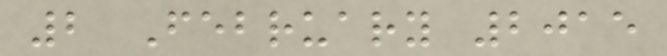2 February 2015
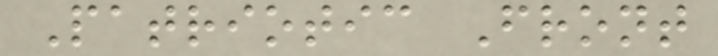Patriotic Front
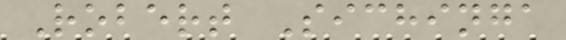Robert Sichinga
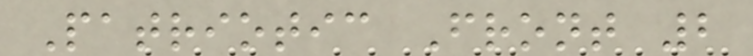Patriotic Front 2
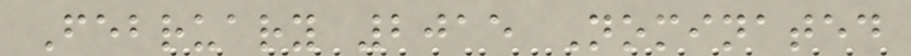February 2015 Nominated
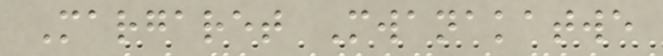Margaret Mwanakatwe
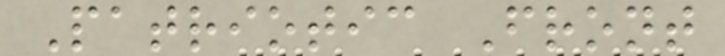Patriotic Front
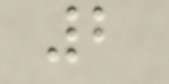2
